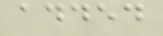added
